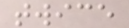twice
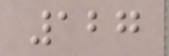127
